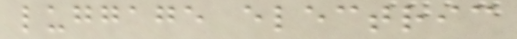luggage electric
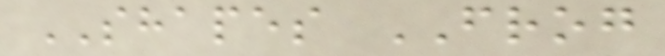SHAPES FROG
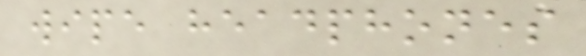wipe headphones
